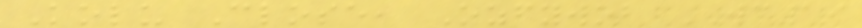Kolu Close, Ozfywob WC19
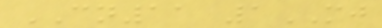CN11 1MJ
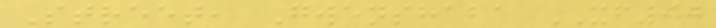Street, Gwenshaba XF90
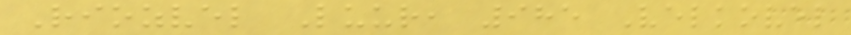Riozvel Luur, 985 Velkovel
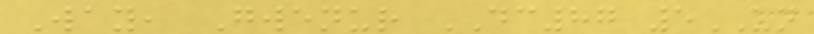Way, Gwenur DC87 5UN
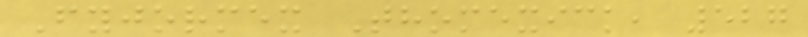Fyjormex Thomexick, 527
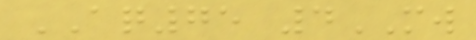AQ75 4MW
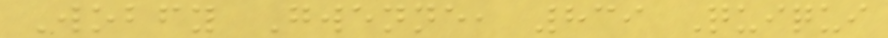Wobfy Gwenne, 839 Quiqui
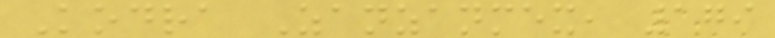Kodra Zanzanmex, 179
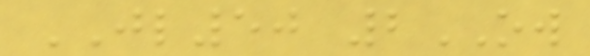JL50 2OW
